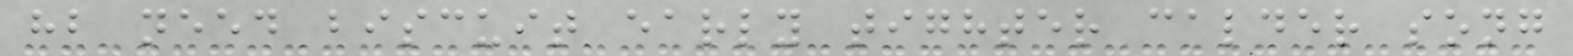hb need biscuit early tighter calder song
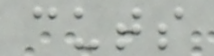cuts
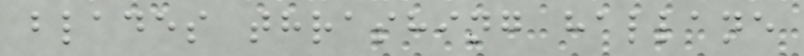blades thrashing hallane
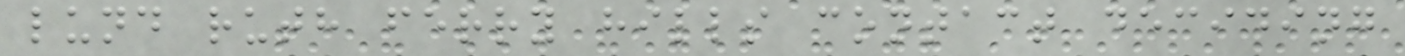lund ruth ferry hills contact deciding
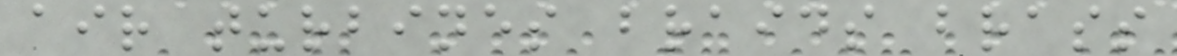air turbines braids brass
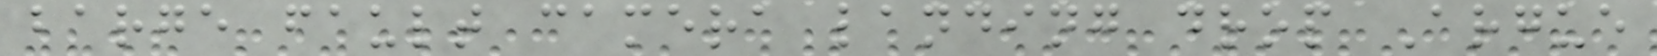barge fault camera landing drop Argue
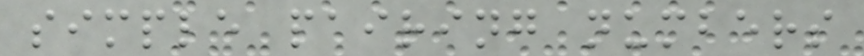simple pairing numbers
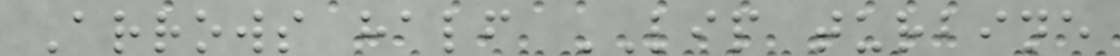Arrows half LIP turbine
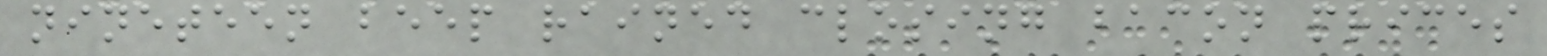nineteen beep rained closing bacon prices
